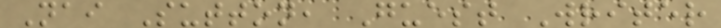Nai Sutton, Guest Writer
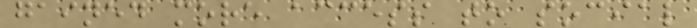gained more access to social
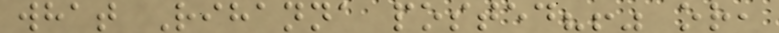what Rihanna posted?!" or,
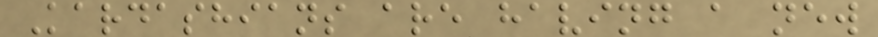Kardashians are having a new
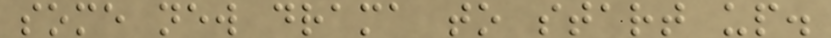some new drama to start up.
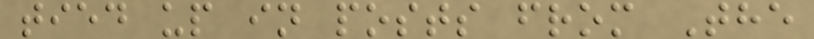tied up in posts from The
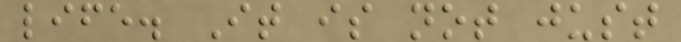life. It is not just
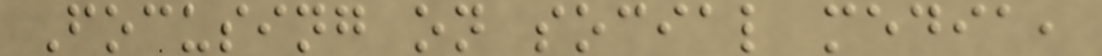Focusing on social media,
